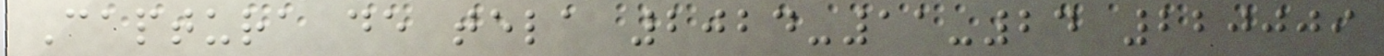Captura de tela 2024-11-24 220009
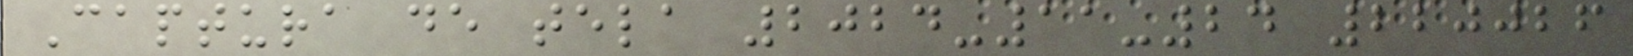Captura de tela 2024-11-24 220026
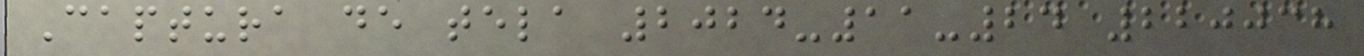Captura de tela 2024-11-24 220038
